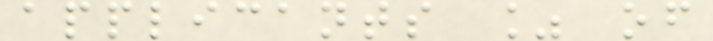applicants % of
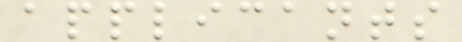applicants
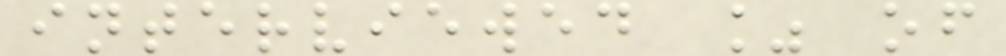interviewed % of
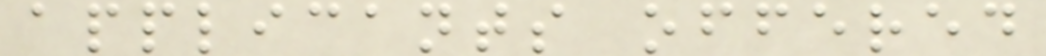applicants offered
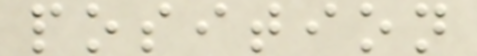position
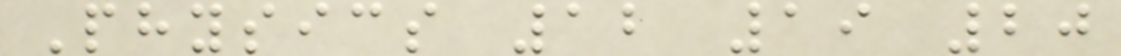Physics 12 19 20
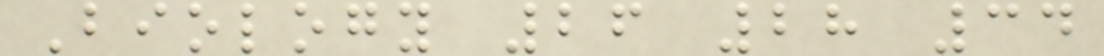Biology 26 28 34
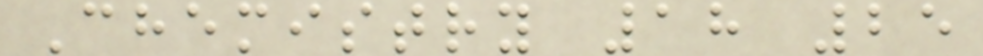Chemistry 18 25
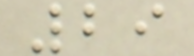29
